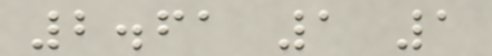2.61 1 1
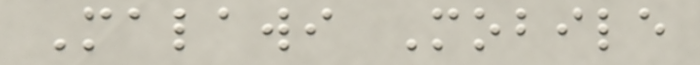Malawi Mobile
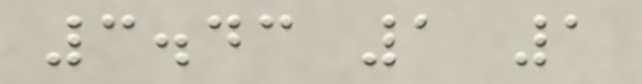3.43 1 1
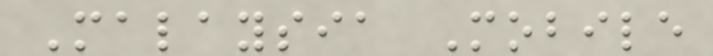Malaysia Mobile
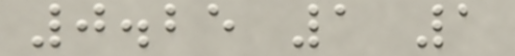0.25 1 1
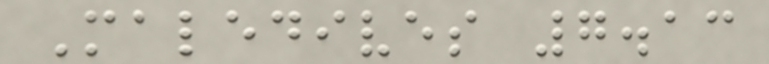Maledives 7.13
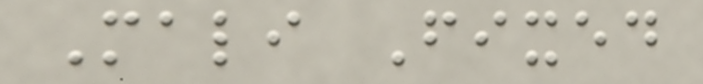Mali Fixed
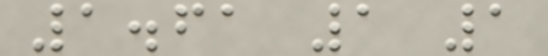1.61 1 1
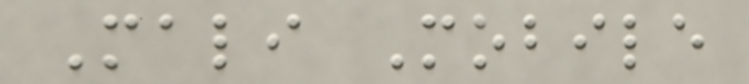Mali Mobile
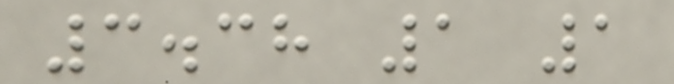3.38 1 1
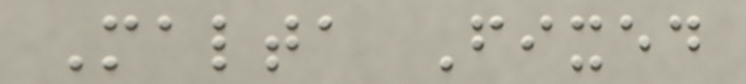Malta Fixed
